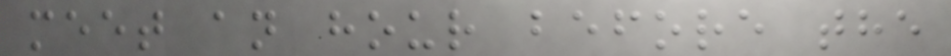meet an hour before the
